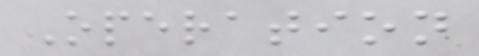Operation
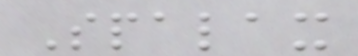Spalax
